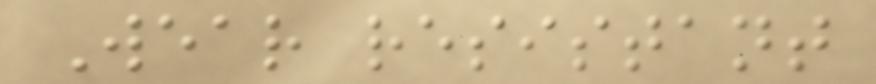Wear resistant
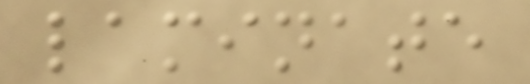laminate
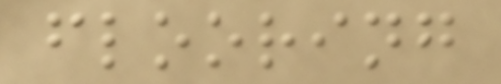flooring
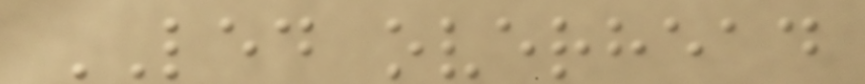LED overhead
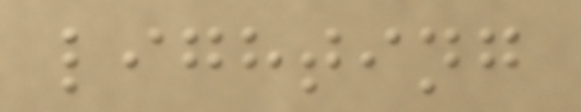lighting
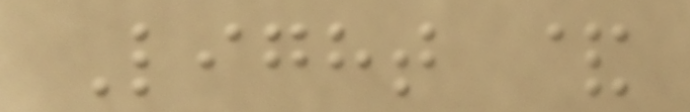Light &
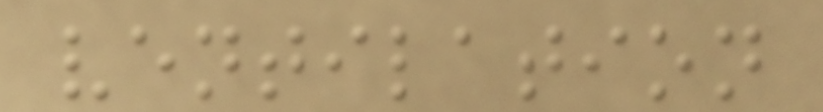ventilation
